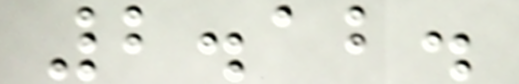2.12.
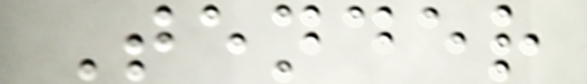Tender
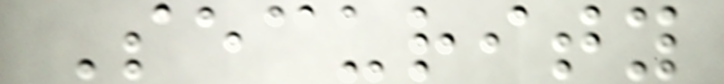Security
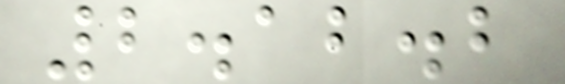2.12.2
